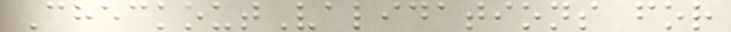CheckoutValidations for
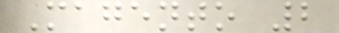Magento 2
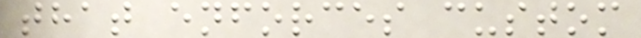that enforces custom
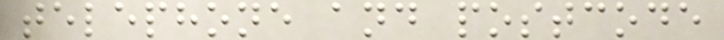telephone and postcode
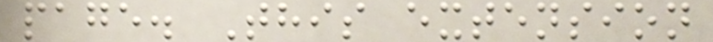page. This extension
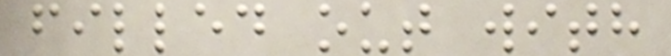filled out with
